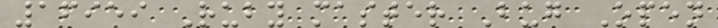16959 Ruby master Bug Open
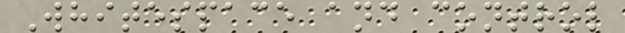Whitespace and control
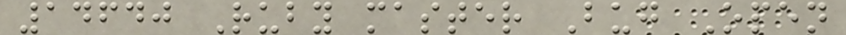14640 Ruby master Bug Open
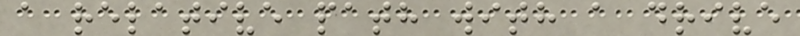a relative path with a drive
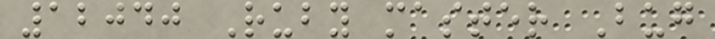12040 Ruby master Bug
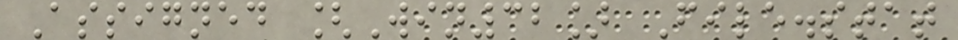Assigned [Win32] File.stat
